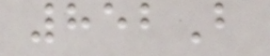852B
